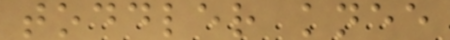toddler knee
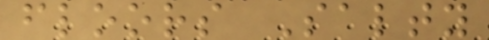floors Salty
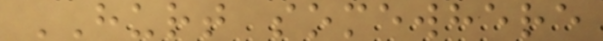HURT somewhere
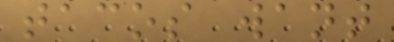tacos want
